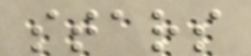stars
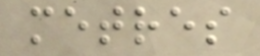metres
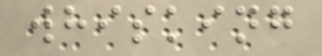whisking
